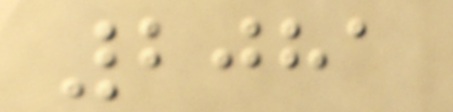2081
